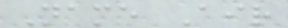Name Air
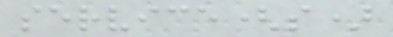service(s)
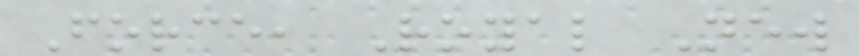Force, Royal New
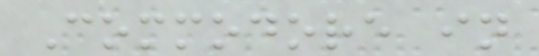Commodore in
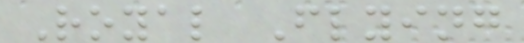Royal Flying
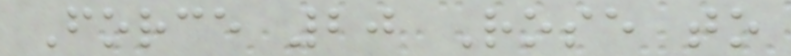Force 20 Rose to
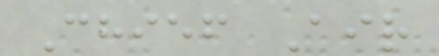Chief Air
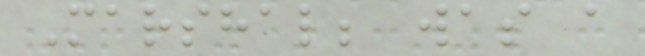Marshal; was a
